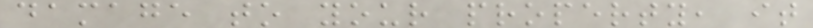damage to your property, it
